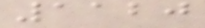1120
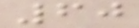60
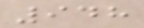948
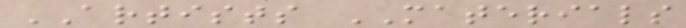ARTISTS MATERIALS
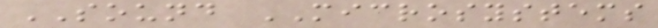SOUND MICROSYSTEMS
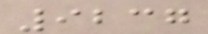9237
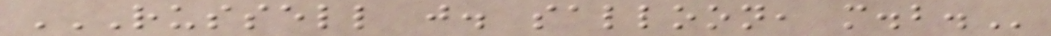RUSSELL J. SALLOON, M.B.
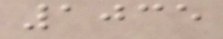1035
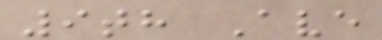9th Ave
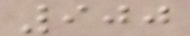900
